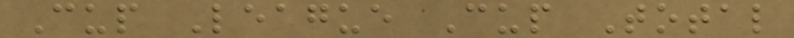Cup League Cup Total
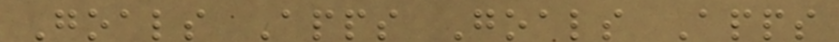Goals Apps Goals Apps
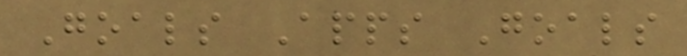Goals Apps Goals
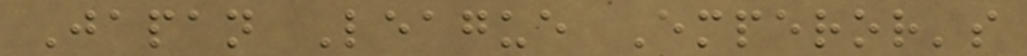Japan League Emperor's
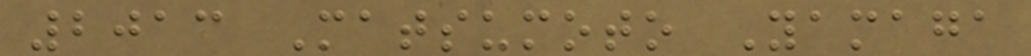2013 Matsumoto Yamaga
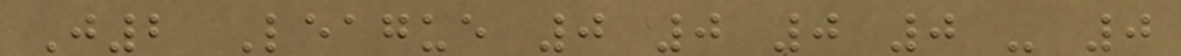J2 League 0 0 0 0 - 0
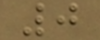0
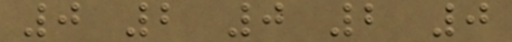0 2 0 2 0
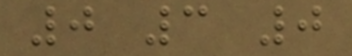0 3 0
